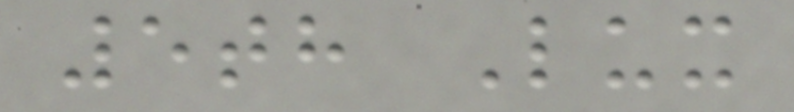5th Lux
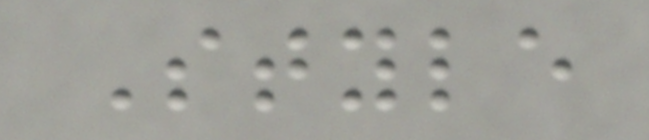Style
